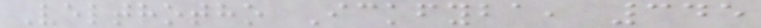Velthotho Ickfyba, 345
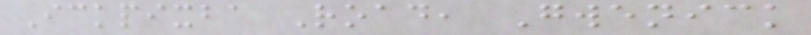Ickpixba Road, Gwenick
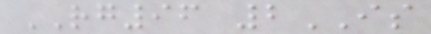RG96 2IS
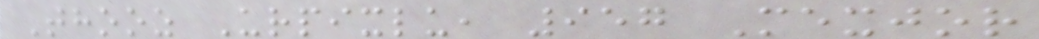Thooz Urpixlu, 957 Mexjor
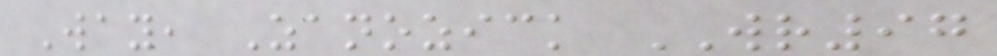Way, Zanozick WR97
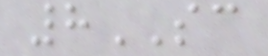8SC
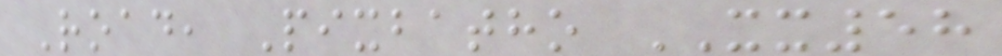Road, Pixbatho XX58
